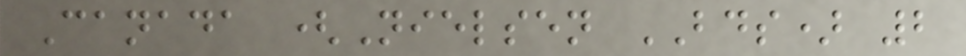Canada (Nielsen BDS) 2
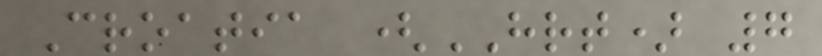Croatia (HRT) 7
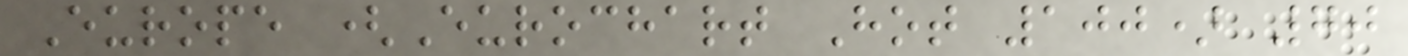Europe (Eurochart Hot 100) 70
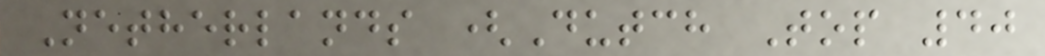Netherlands (Dutch Top 40
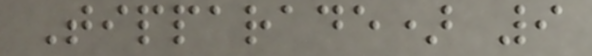Tipparade) 9
